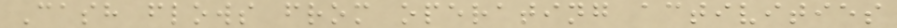Cash flows from operating activities
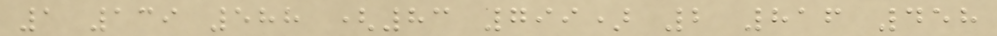1 139 588 (83 799) 2 816 458
